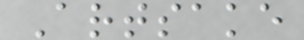Artsake
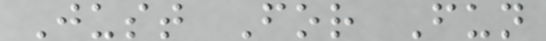Just For Fun
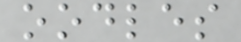oodles
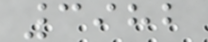3982
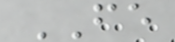FE
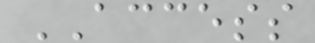ACCESS
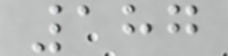187
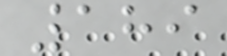189
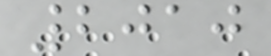2010
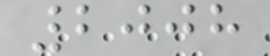2008
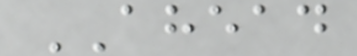AHEAD
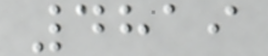4819
